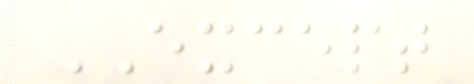EXCEPT
